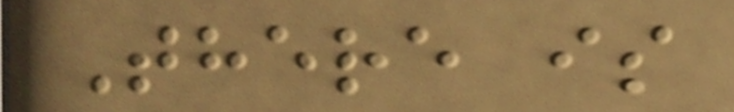There is
